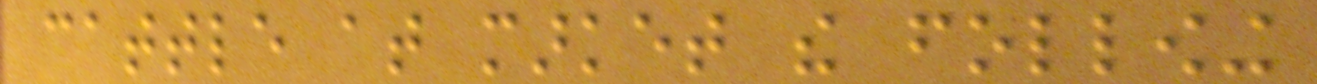cattle at market the following
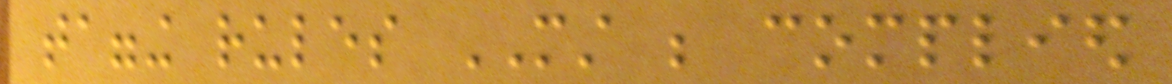tagging rules MUST be complied
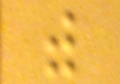with
